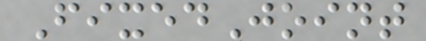FixedJoint
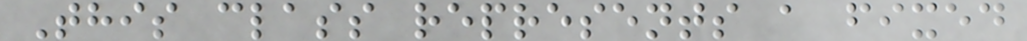This class represents a fixed
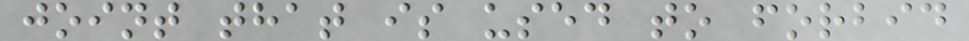joint that is used to forbid
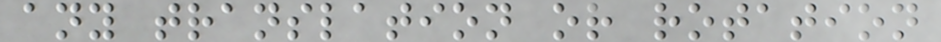any translation or rotation
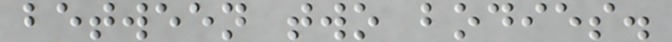between two bodies.
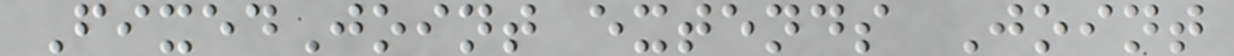FixedJoint extends Joint
